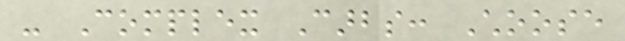- Complex Carbs: Choose
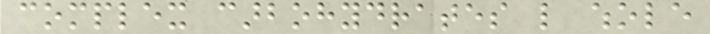complex carbohydrates like whole
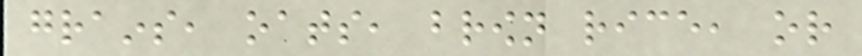grains, oats, brown rice, or
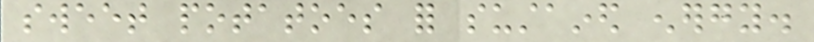sweet potatoes for sustained energy.
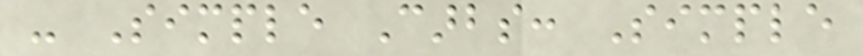- Simple Carbs: Simple
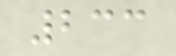233
